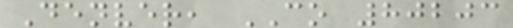Denver, CO 80203
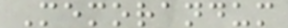Memorandum
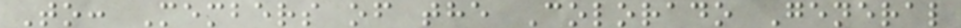To: Members of the Colorado General
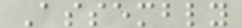Assembly
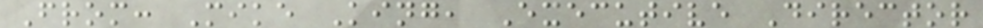From: Mike King, Executive Director
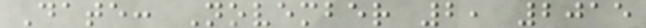Date: November 2, 2015
